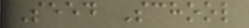Seed School
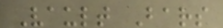Vault Bars
